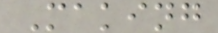Making
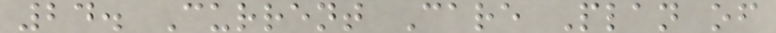24. Current Care Plan of
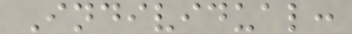Individual:
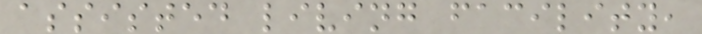assisted living facility,
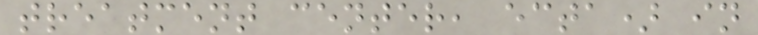treatment center, ecta) in
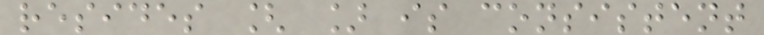resides [ ] is consistent
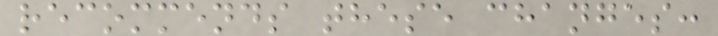recommends these changes:
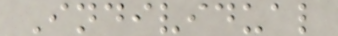Individual
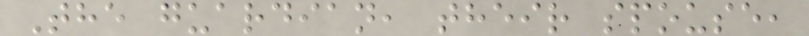The guardian, their spouse,
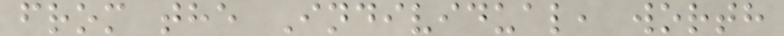from the Individual, worth
